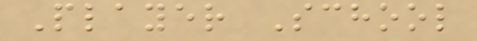Player School
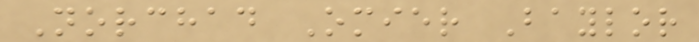Norchad Omier Baylor
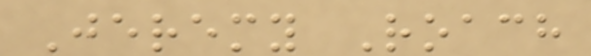Jeremy Roach
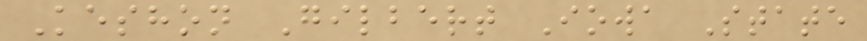Keshon Gilbert Iowa State
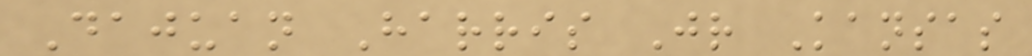Dajuan Harris Jr Kansas
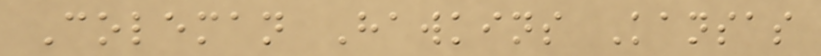Coleman Hawkins Kansas
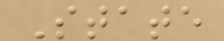State
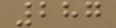287
